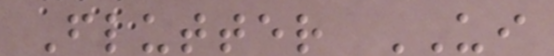Flutter UI
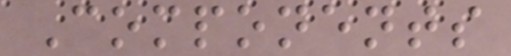Components
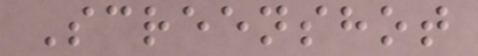Screenshot
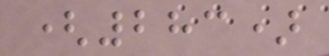(283)
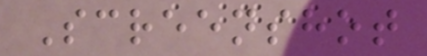Screenshot
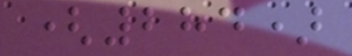(284)
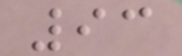93
